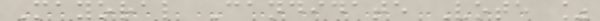Mayoral Candidate Vote %
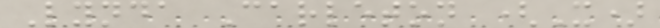Lynda Carleton (X)
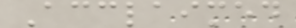Acclaimed
